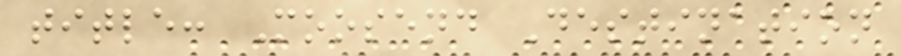title: Moosend Destination
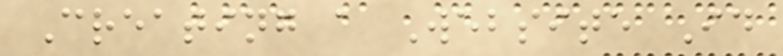Creating a Website Id
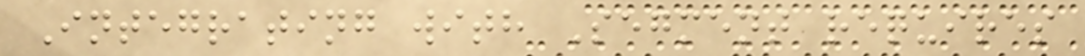Integrating with Segment requires
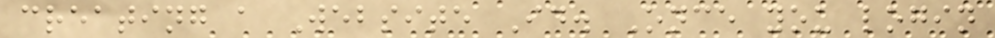creating a Website Id. Once you login
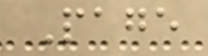Page
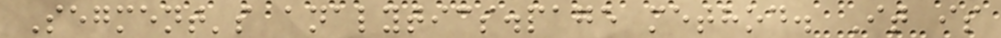Segment's analytics.page method. It is
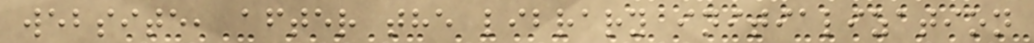website, after the library initialization
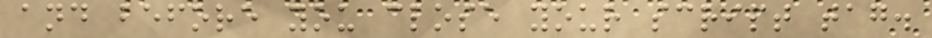and before you close your script tag.
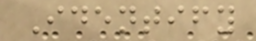Identify
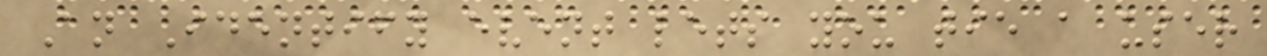An Identify event lets you tie a user
